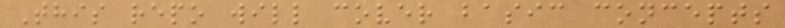This repo will cover basic concepts
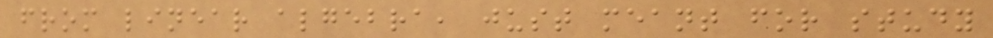from linear algebra, just meant for study
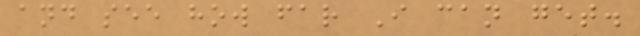and see how far I can get.
